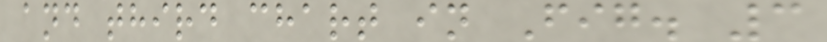and third chart in Fig. 3
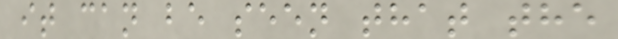it can be seen that the
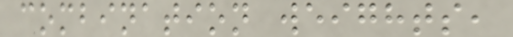combination weights,
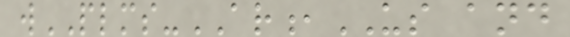wPLMS-AR,US and
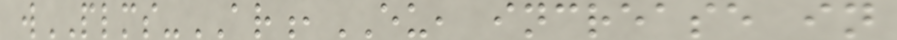wPLMS-AR,EU, increase in
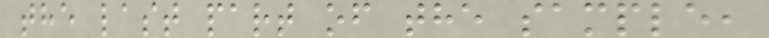the last part of the sample,
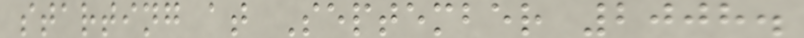starting at September 2008.
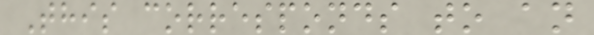This corresponds to an
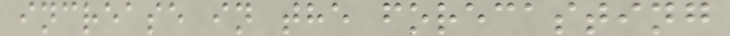increase in the forecasting
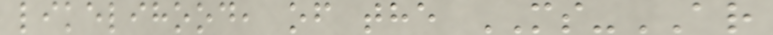likelihood, of the MS-AR
